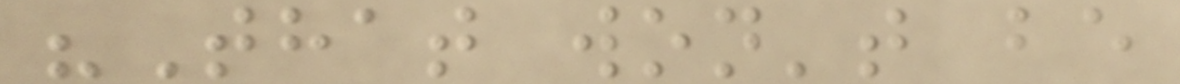"That won't be
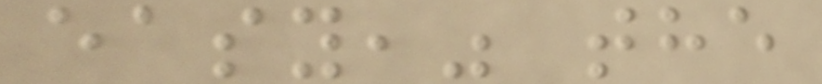easy," the
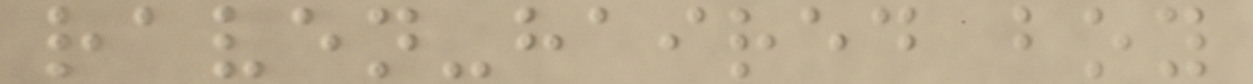raven-haired boy
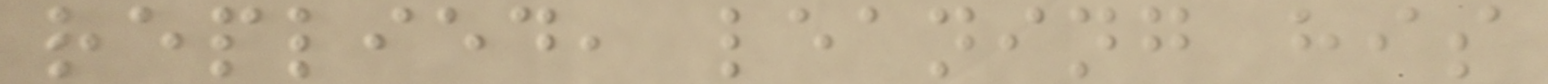replied, leaning his
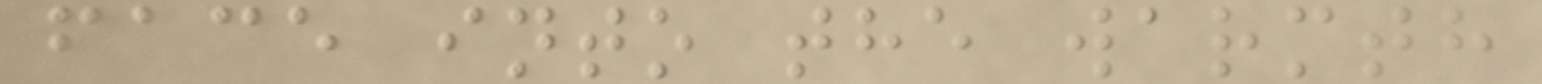face into the warmth
